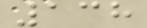138
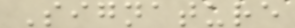Signature
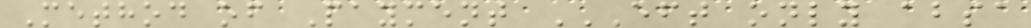Method of Payment EFT ONLY ABSA
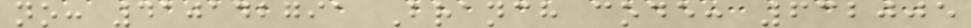no: 410142791 Branch code: 632005
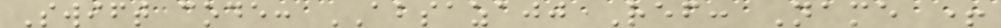Swift code: ABSAZAJJ Ref: Name +
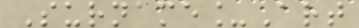Surname_Art
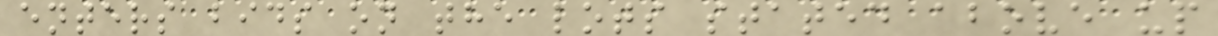enters bids on the lots stated above up
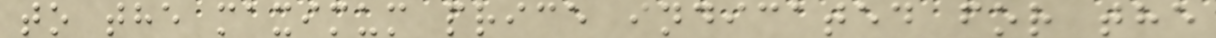to the maximum price indicated for the
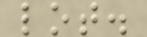lot.
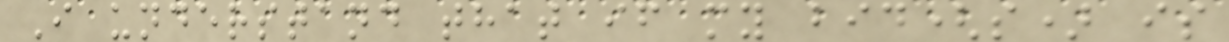I understand that if my bid(s) is
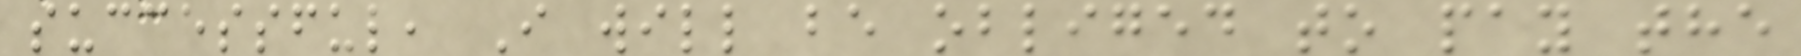successful, I will be obliged to pay the
